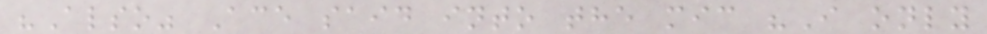"Also" Ace said into the mic "I only
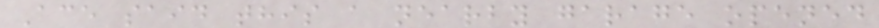Ace said this a nearby garage opened
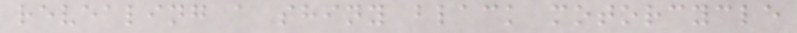revealing a shiny black motorcycle
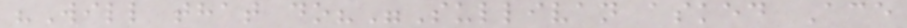"Will that do?"Sullivan asked Ace
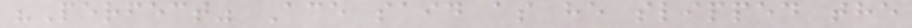"Perfect" Ace said as he slipped the
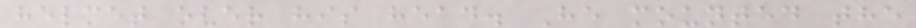helmet over his head. He mounted the
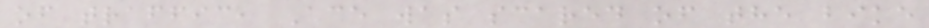of traffic, Ace was scared of the bike
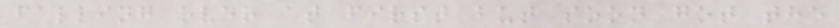falling over at first but soon got the
